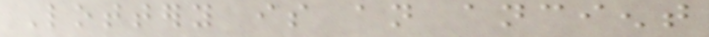Lottery is an ancient
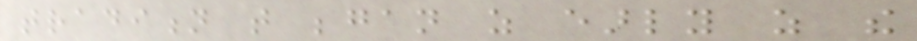tradition that began as early as the
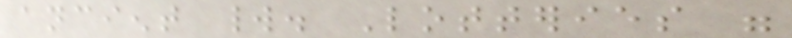ancient world. Lotteries were
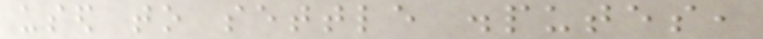used to settle disputes,
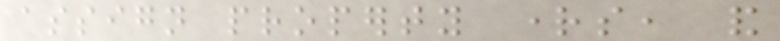assign property rights, and
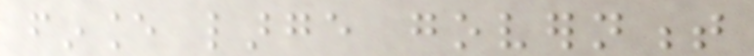finance large government
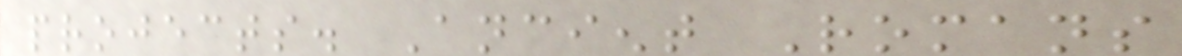projects. Ancient Romans
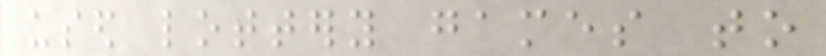used lottery games to
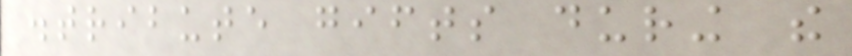distribute gifts during the
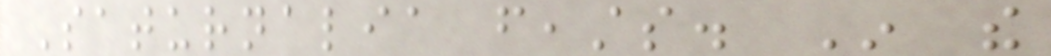Saturnalia feasts. In the
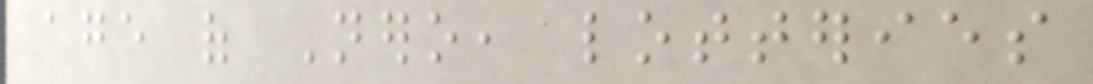age of Nero, lotteries
